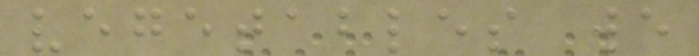vegetables we
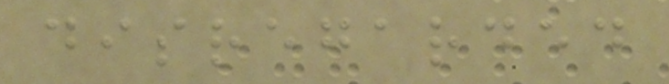disregarded
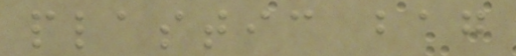plastic bag
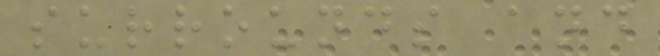surrounds and
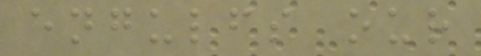engulfs our
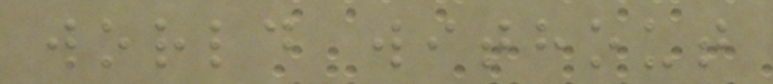world without
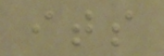its
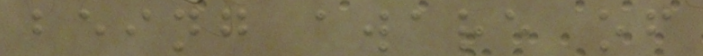being aware of
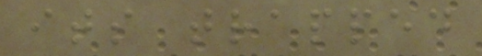its trapped
